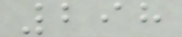298
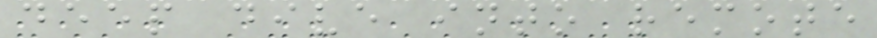deep dive into remote
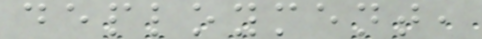deployment,
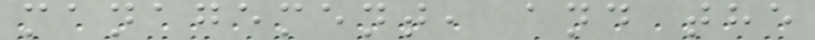management, and the
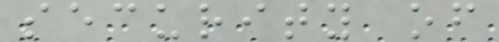security of
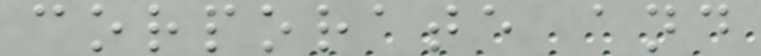corporate and
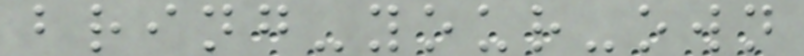bring-your-own
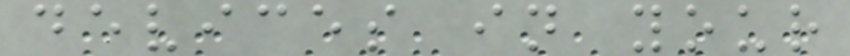devices in your
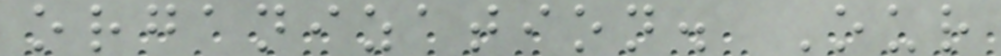organization. Our
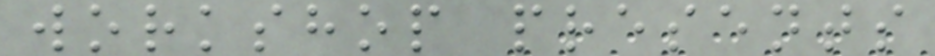workshop presents
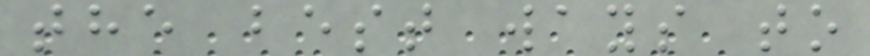the best ways to
